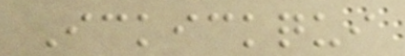Ickickqui
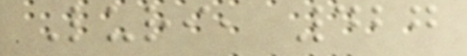Luri, 427
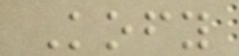Kofy
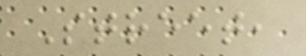Street,
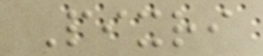Pixri
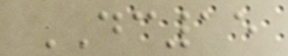DC15
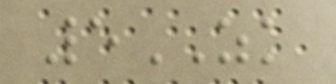5ZK
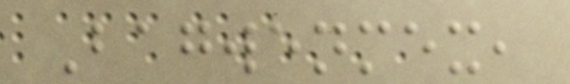Bagwenmex,
